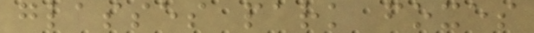glasses park foxes
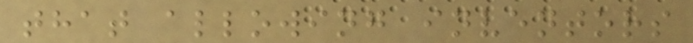that allowing inventors
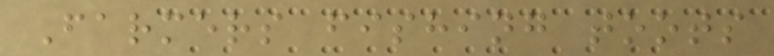Farmers fishing toots
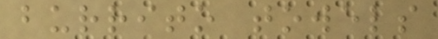burrito towels
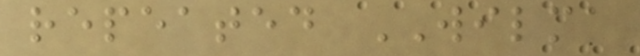repeated WILMA
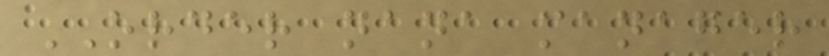ORDER nana manager
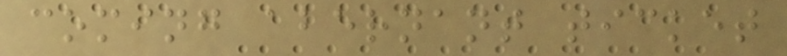coming abernant ticket
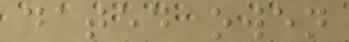dated owen
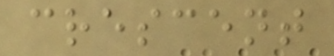crescent
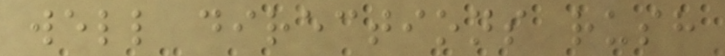well directions rush
